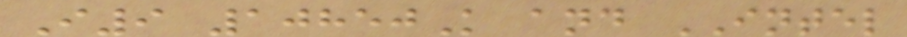I9 10850K and INTEL
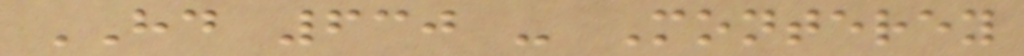HD 630 - Monterey
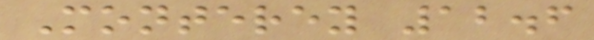Monterey 12.6
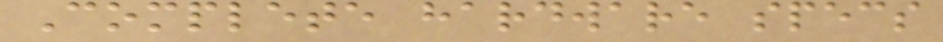Complete hardware specs
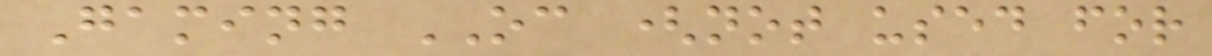Gaming OC (not used for
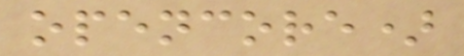opencore)
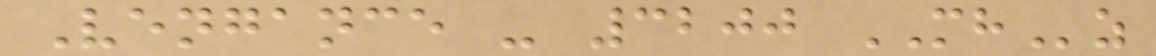Vengance - 3200 MHz
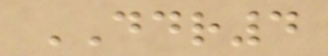DDR4
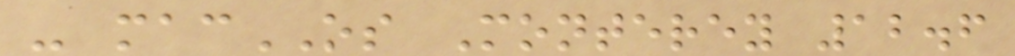- macOS Monterey 12.6
